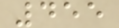455
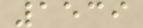1539
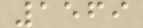1569
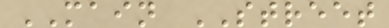MAIN STREET
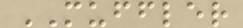MUFFLER
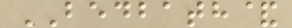BEDBATH&
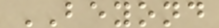BEYOND
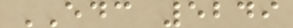EDC 5249
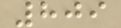809
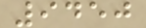9450
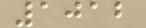1012
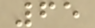65
